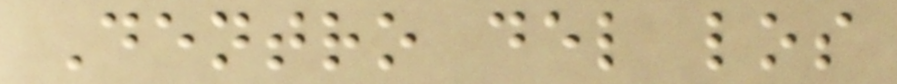Dentro del los
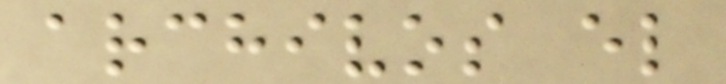archivos el
